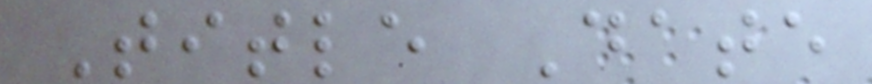Title Date
